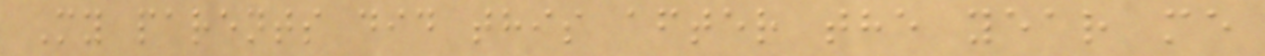My parents did this after the year me
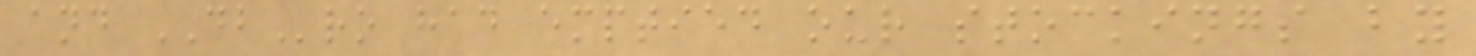and DBro had emptied our stockings by
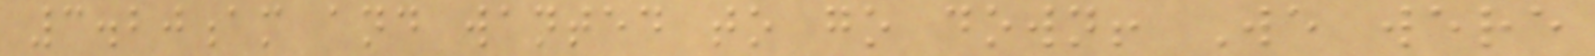3.20am and wanted to go down! We were
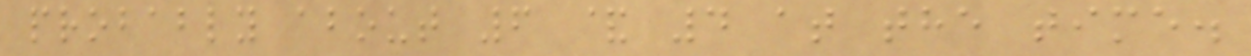probably about 6 & 4 at the time.
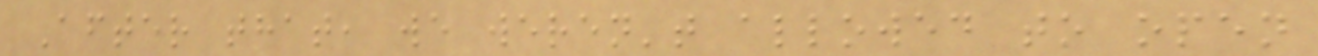After that, we weren't allowed to open
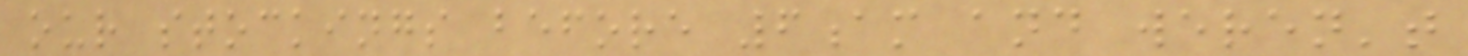our stockings before 6am and weren't
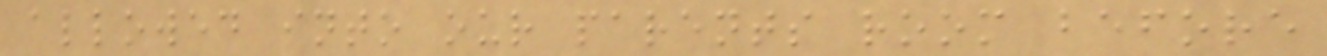allowed into our parents room before
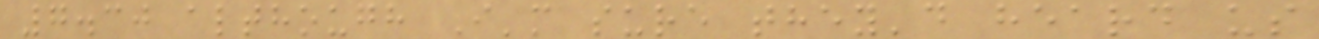7.30 although I'm sure they'd heard us
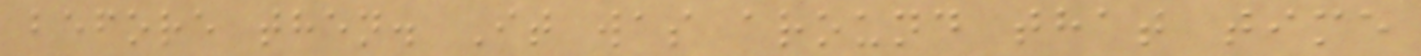before then. It was around that time
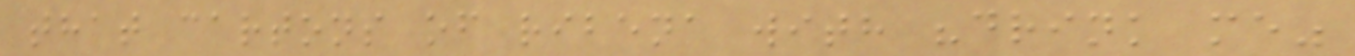that cartons of ribena with "drink me"
